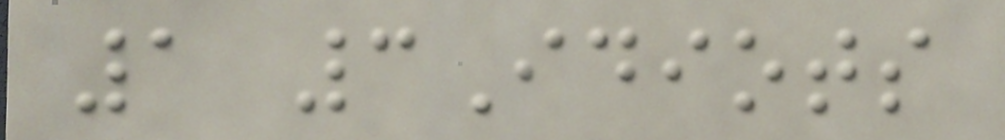1 3Idiots
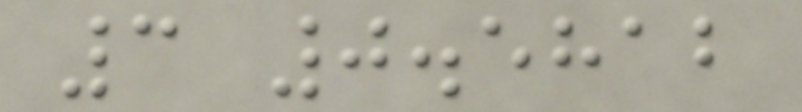3 0.5812
